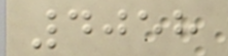4058
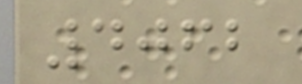4062
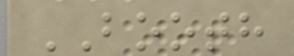BOOTH
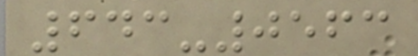643-0563
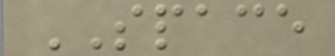SPACE
